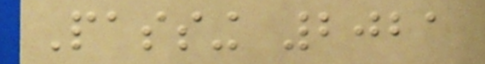Passing 2021
